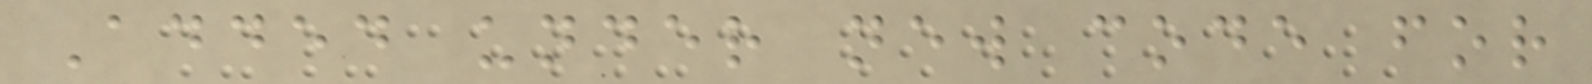Added under new code for
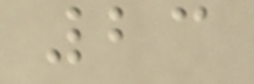23
